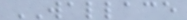WALLACE
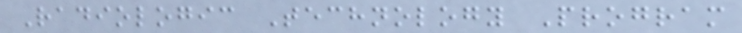Radiologic Technology Program
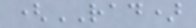(RAD)
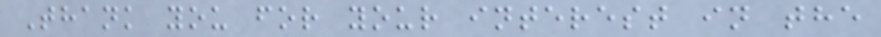Thank you for your interest in the
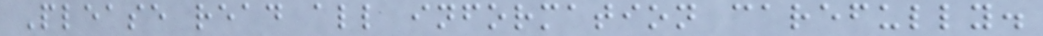Please read all information carefully.
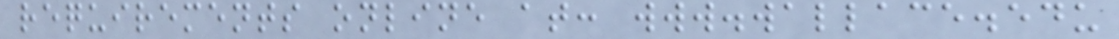requirements online at: www.wallace.edu
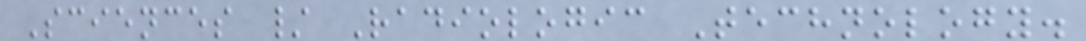Sciences / Radiologic Technology.
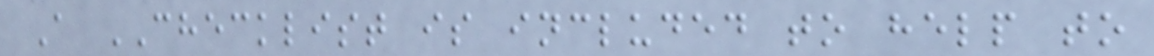A CHECKLIST is included to help to
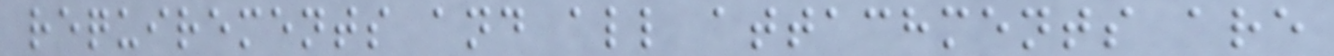requirements and all attachments are
